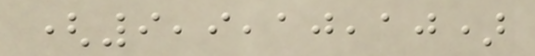(9,9,10,10)
